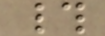#
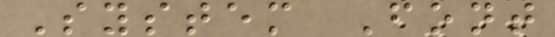System Font
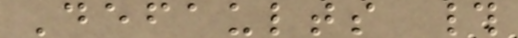Defaults #
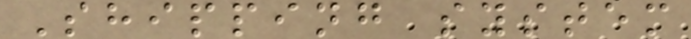Shipping system
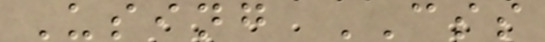Using CSS
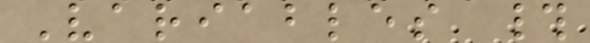Variables #
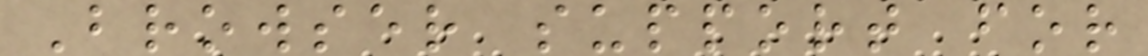Browser support for
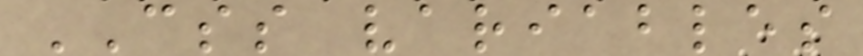CSS variables
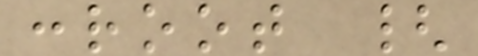:root {
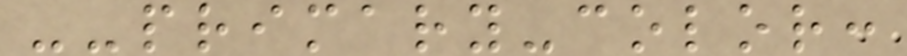--primary-color:
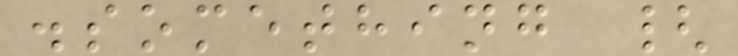.something {
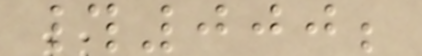#000;
